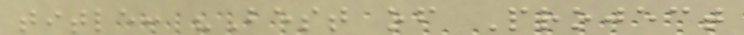title: "Best of Project
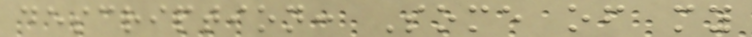description: Some of my
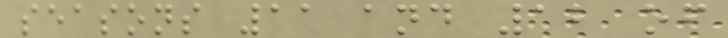seasons 11 and 12 of
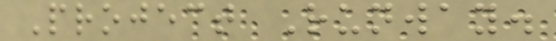Project Runway.
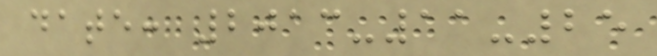date: 2013-11-25
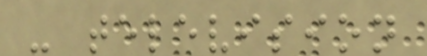- television
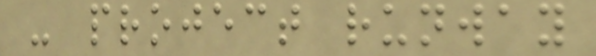- project runway
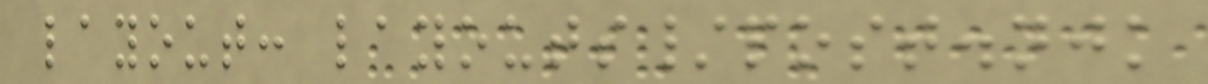layout: layouts/post.njk
